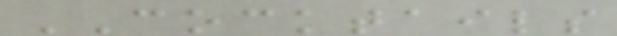COCKTAILS
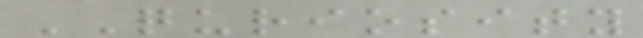QURIOSITY
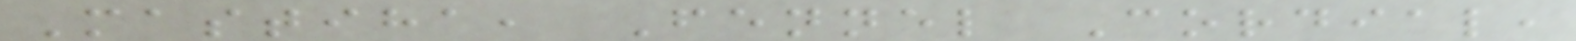Mastiha, Fennel Cordial,
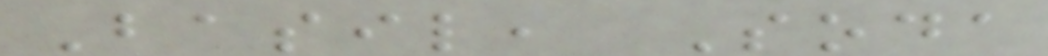Basil, Soda
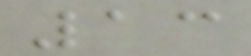13
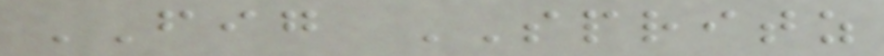FIG SPRITZ
